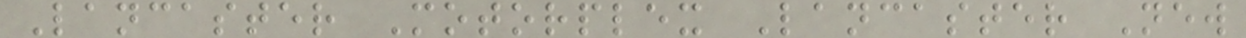Lancaster Motorplex Lancaster New
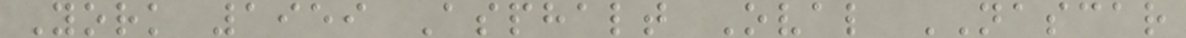York 1959 Asphalt Oval NASCAR
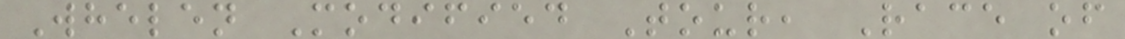Whelen Modified Tour, Race of
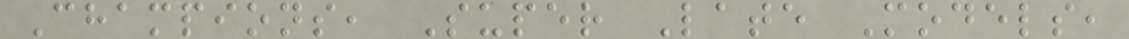Champions, Super Late Models,
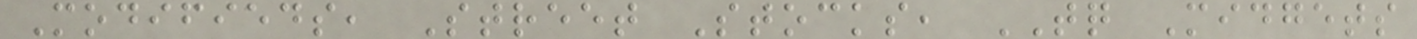Modifieds, Street Stocks, TQ Midgets
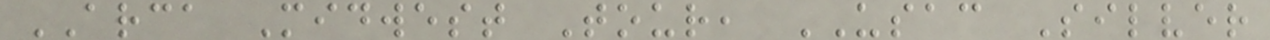ARCA Midwest Tour, USAC Silver
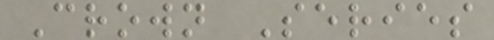Crown Series
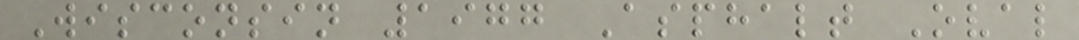Wisconsin 1977 Asphalt Oval
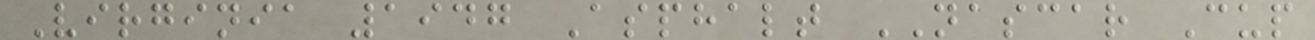Virginia 1947 Asphalt NASCAR Cup
